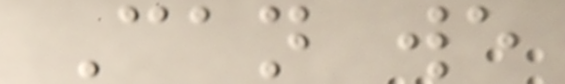Can we
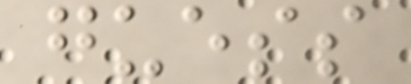guess
